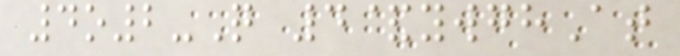4o2-Q 4&ywghAt
